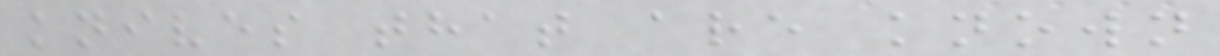knives that are known
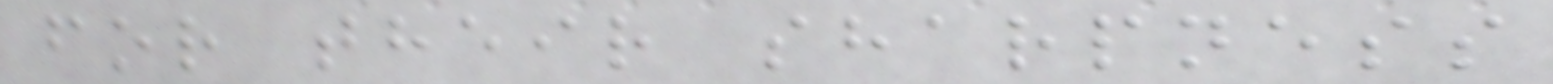for their sharpness
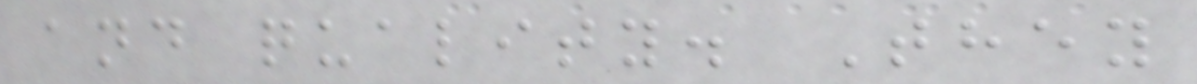and quality. They
